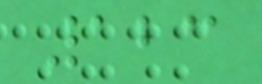123
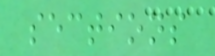sections
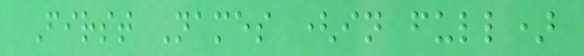First Names (in full)
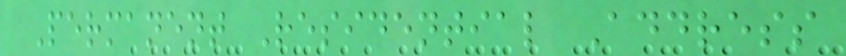Permanent Residential Address
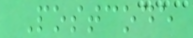Postcode
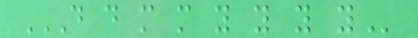D D M M Y Y Y Y
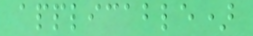applicable)
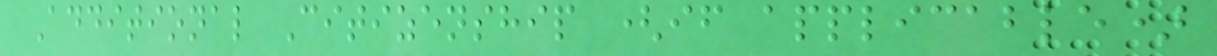Additional Citizenship (if applicable)
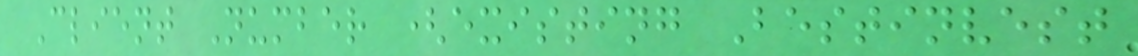Client Number (existing Bestinvest
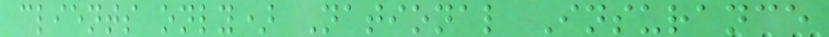clients only) National Insurance
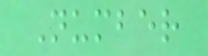Number
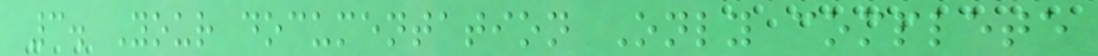3. Your documentation Only complete
